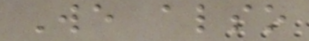We also
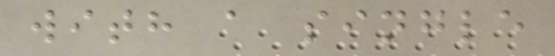with a single
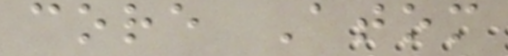core Atom
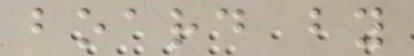board by
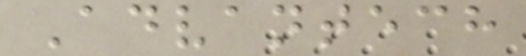Advantech
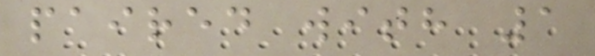paired with 1
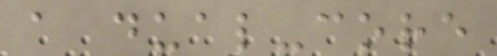a dual-core
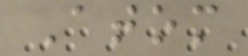Atom
